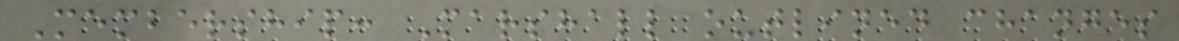Membership: Marshall outlined changes
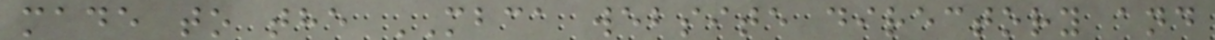made to the MBCA website directory and
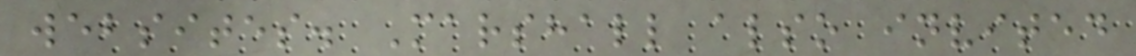websites. Marshall also invited
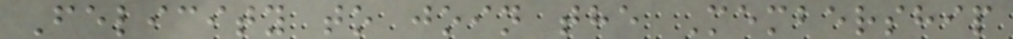Felicity to join the Membership
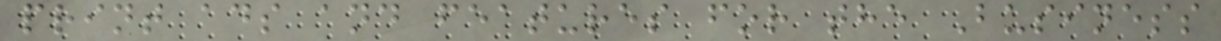print ads and features for the Business
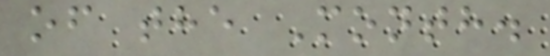of the Month.
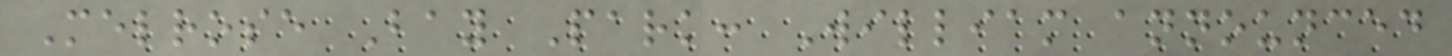Melrose Bay Park: William announced
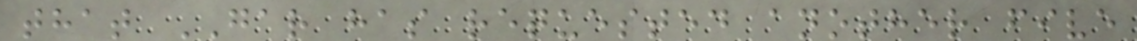that GAR has requested another five
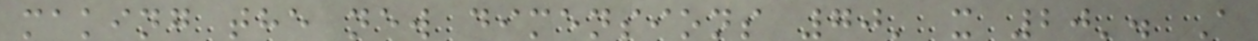making the new dimensions 70' x 20'. A
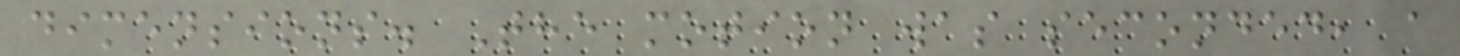dimensions. The motion was seconded, a
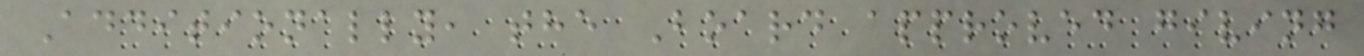Additionally, the Board approved giving
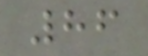86
